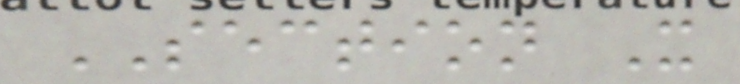SECTION X
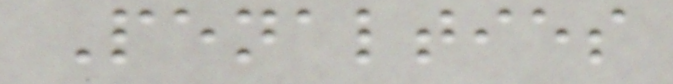Penalties
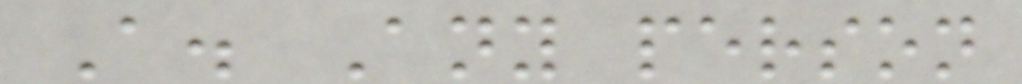A. Any person
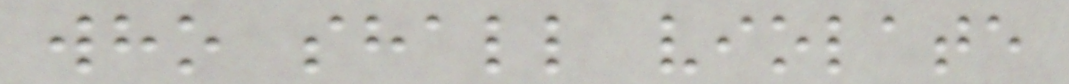who shall violate
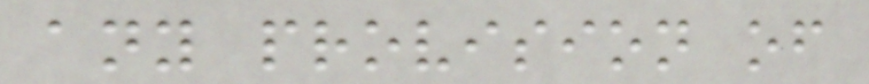any provision of
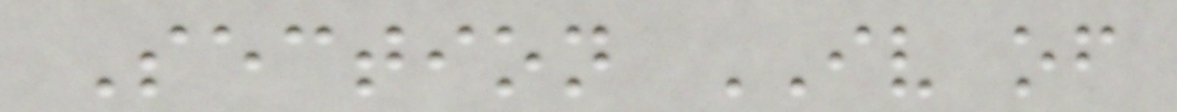Section IV of
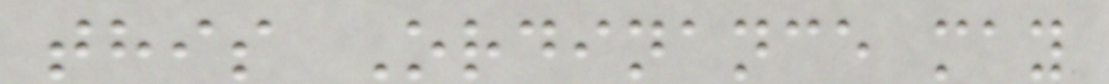this Ordinance may
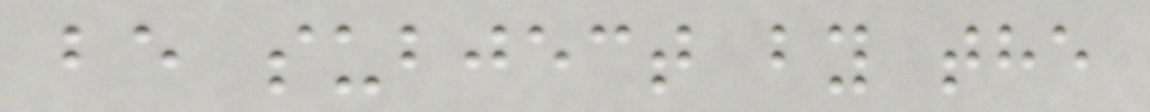be subject by the
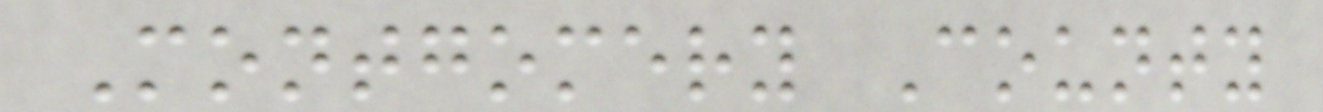Montgomery County
